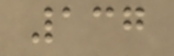137
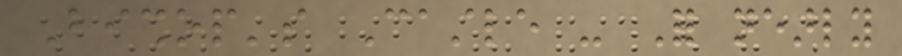Bishop's Castle - For nearly
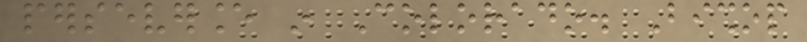perseverance in Colorado. Bishop
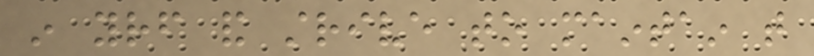in yourself and strive to maintain that
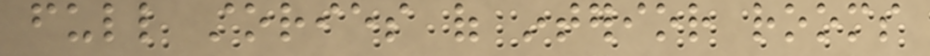full stories of interior rooms
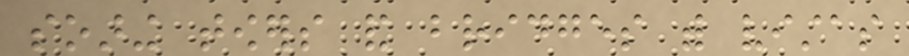soaring towers and bridges with vistas
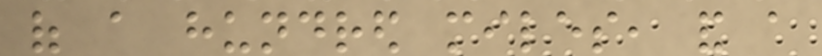of a hundred miles, and a
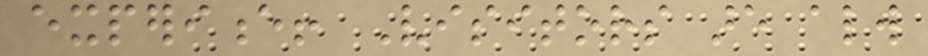experience! Visitors are always
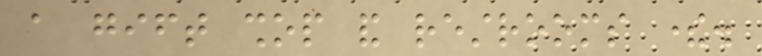a gift shop and restrooms there.
